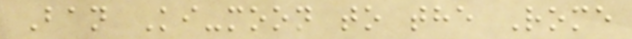Ban Ki-moon to the Rome
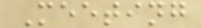Meeting
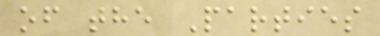of the Parties
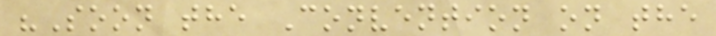"Soon the Convention on the
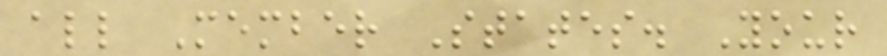all Member States. Your
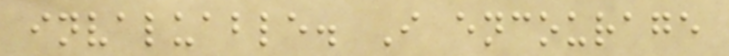invaluable. I encourage
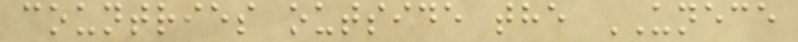countries outside the UNECE
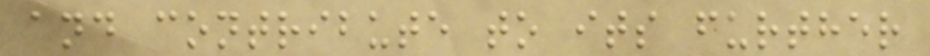and contribute to its further
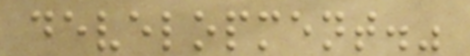development."
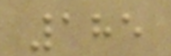185
